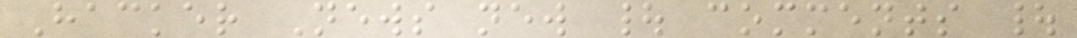Hacker News new | comments |
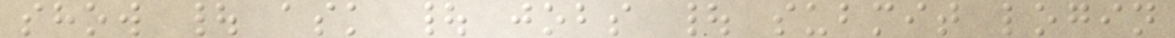show | ask | jobs | submit login
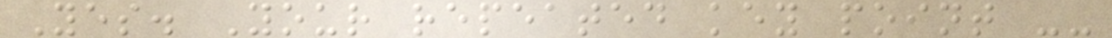Yes. Your repeated key point --
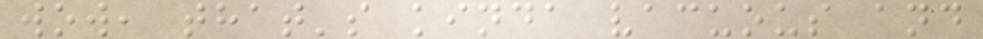wow, that's kinda vacuous and
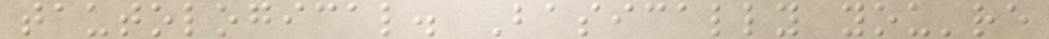tautological. Basically you're
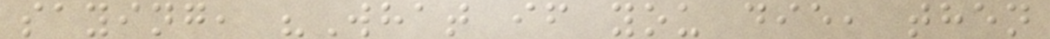saying, "What if you die, then
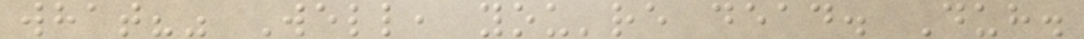what?" Well, you're dead. Duh.
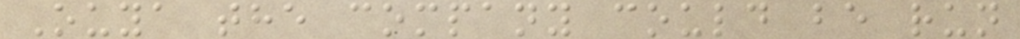Ouya the company could be run
